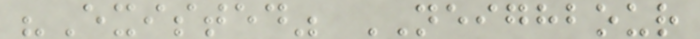"Existed" NEIGHBOUR
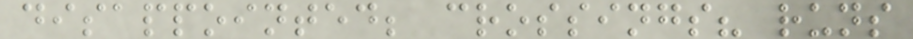disappointed; crossings? runs
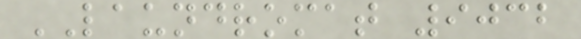LAUNDROMAT 9032
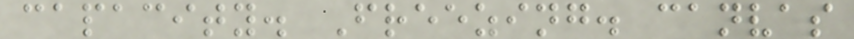capacity. Freezing. canvas
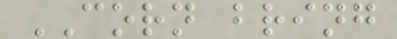CORN bring
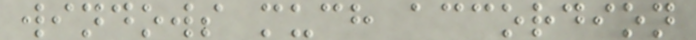windows much accordion
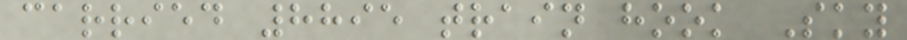carried 8895 train hook Sky
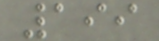199
